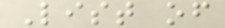List of
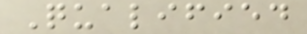Qualified
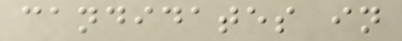candidates in
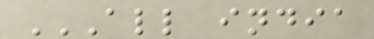ALL INDIA
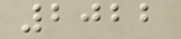2022
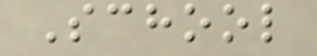School
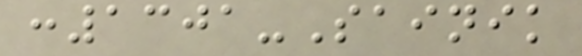:1301-Sainik
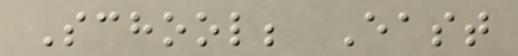School; East
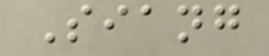Siang
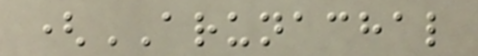(ARUNACHAL
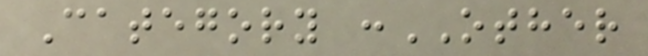Category :OTHER
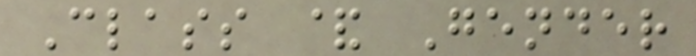Class & Gender
